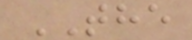THE
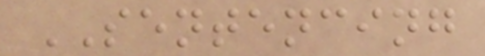SENTENCING
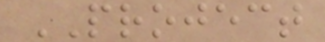PROJECT
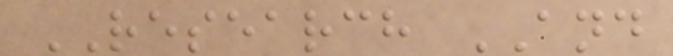RESEARCH AND
